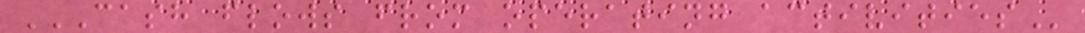CASH FLOWS FROM OPERATING ACTIVITIES
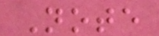Note
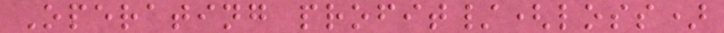Operating profit/(loss)
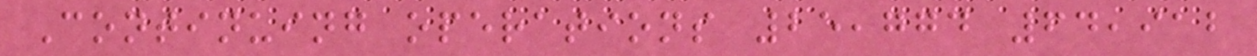Continuing operations 25,774 64,912
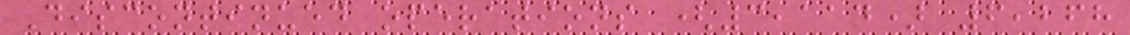Discontinued operations (3,114) 6,268
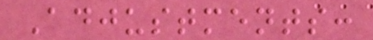Adjustments:
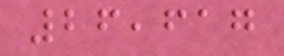26,617
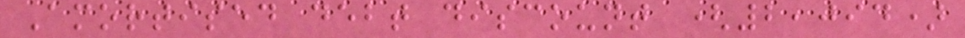Amortised debt discount (2,094)
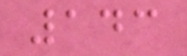143
